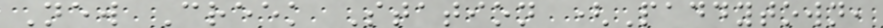New Creek Station (Paddytown,
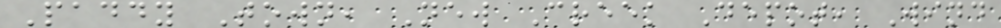Paddy Town, New Creek Depot, Wind
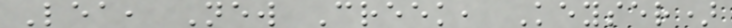Lea, New Creek, Keyser)
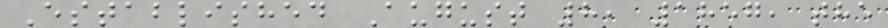Established August 8, 1857, the
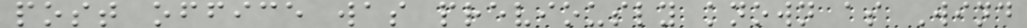post office was previously known as Wind
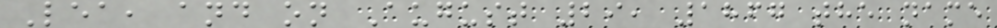Lea, and on August 29, 1867 the name
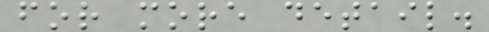for more detail.
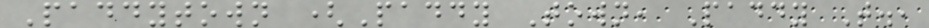Paddytown (Paddy Town, Paddy T.,
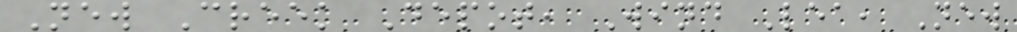New Creek Depot, Wind Lea, New
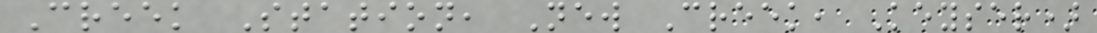Creek Station, New Creek, Keyser)
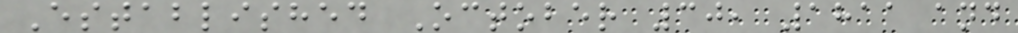Established October 30, 1811 and
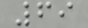69
